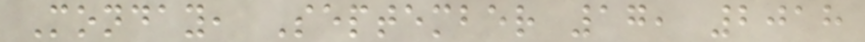Monday, September 17, 2018
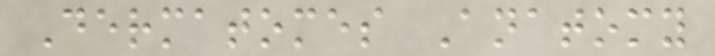Dermatomes Anatomy
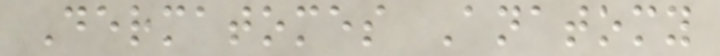Dermatomes Anatomy
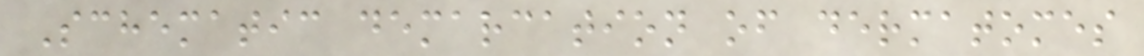Schematic demarcation of dermatomes
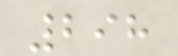298
